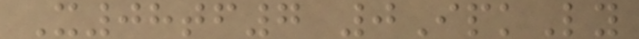X08tf7 0IpkLy
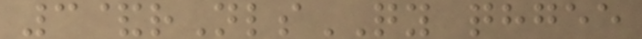3&rNlsQY qhgee
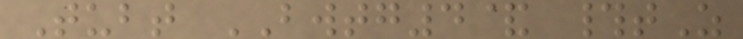Tubt BWTG4& #tZ
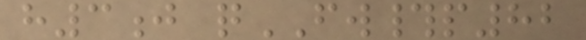h3j qFW#p82
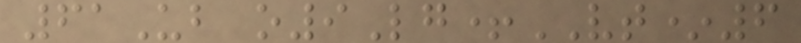61Ub o9Lg+VT*6
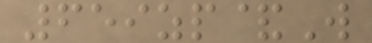659zp&W
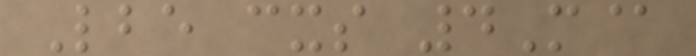Lbe cxs 4M@
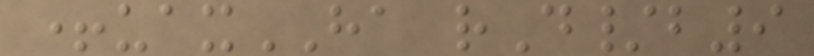+uaxHA rD/b9
